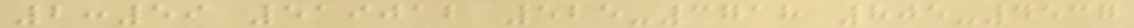2:59 519012 525-3718 805-4537
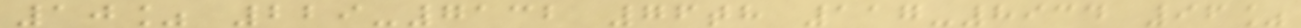10% 229-7132 76th 117-8934 96%
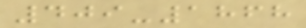409-1868
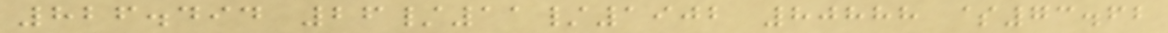826.494 26/11/1902 80888 $73.62
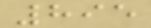895
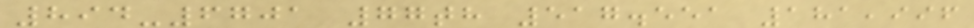894-6701 77th 517.551 181,996
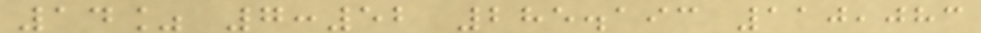14% 7:52 285.193 110,083
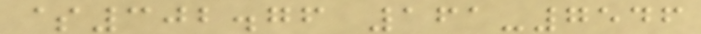$302.76 161-7546
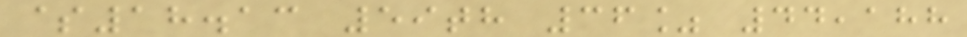$18.13 59th 36% 44,188
